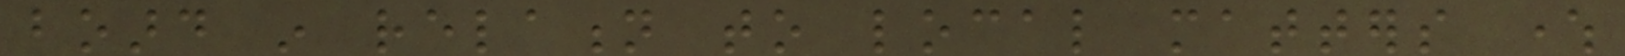board in relation to local matters where
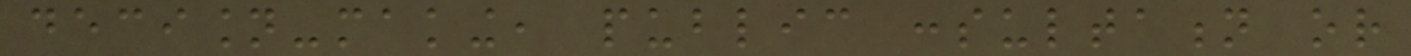decision-making, public consultation or
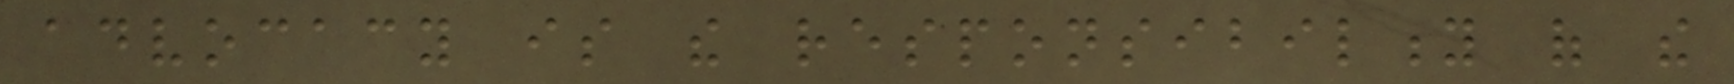advocacy is the responsibility of the
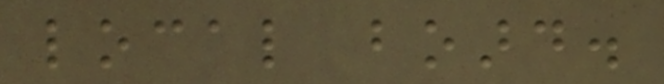local board.
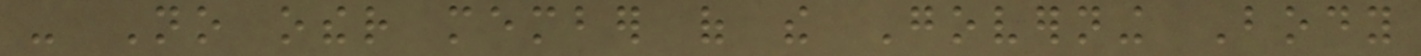- No other member of the Governing Body
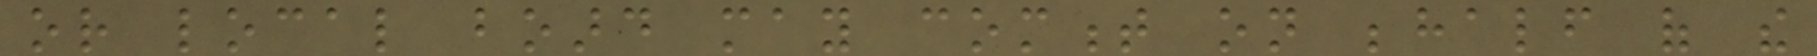or local board may comment on behalf of the
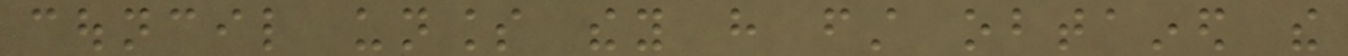council unless they have first obtained the
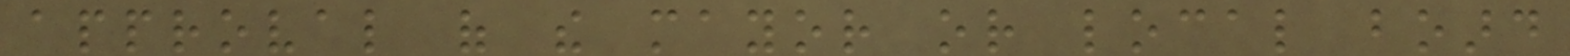approval of the mayor or local board
